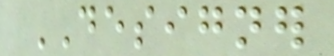DESIGNER
